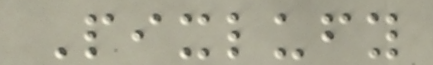Pixlufy
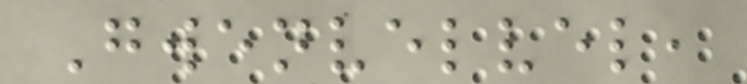Gwenvelvel,
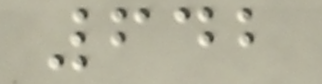642
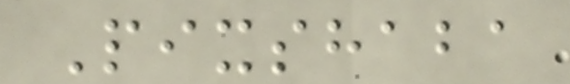Pixshaba
